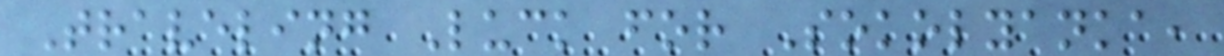Traveling Luck for Sokolyanka,
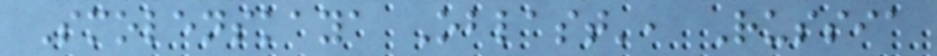Smolenskaya Oblast', Russia
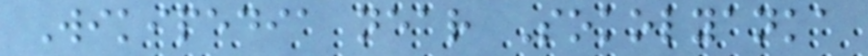Wikipedia near Sokolyanka
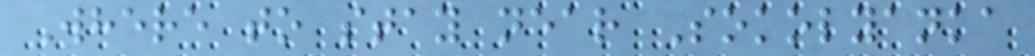Where to stay near Sokolyanka
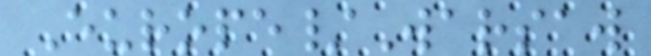Europe/Warsaw
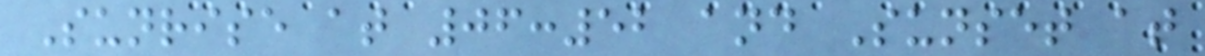Sunrise at 06:52 and Sunset at
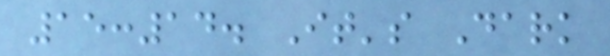15:14. It's Dark
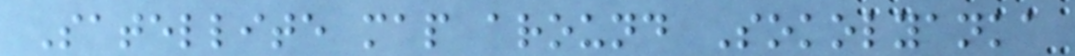Satellite map around Sokolyanka
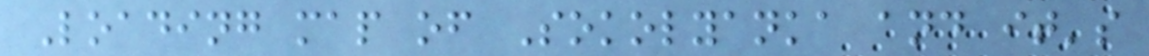Loading map of Sokolyanka and it's
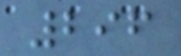296
